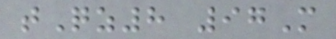tQz8 97M
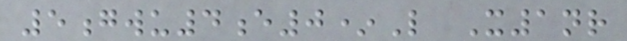5gwu4e0*L X1nr
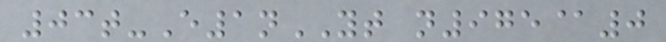03t-E1nYT n975@0
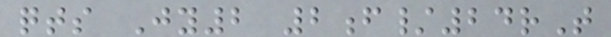qts Jy2 2f/24rT
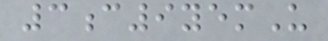3c9yemU
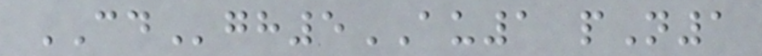CDgh5AU1 pN1
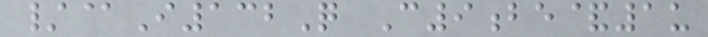/@I132Q C9be&1u
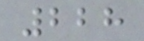228
